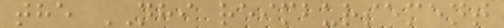the NHI reimbursement
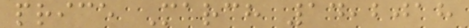price March 14,2018
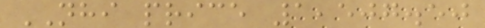NHI price 1,507.50
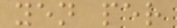yen per
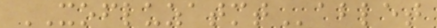XOFLUZATMTablet
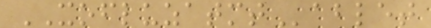XOFLUZATMTablet
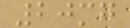20mg
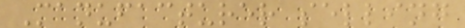Manufacturer selling
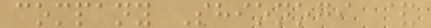company Shionogi &
